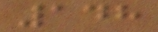148
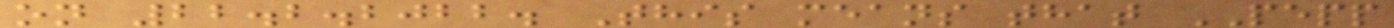on 22.2.2022. This means that PEPP
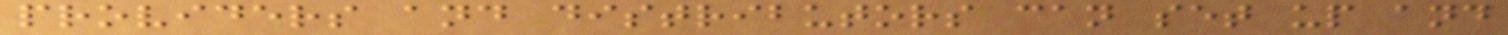providers and distributors can set up and
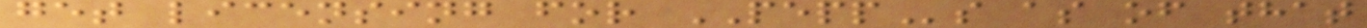get licensing for PEPPs as of that
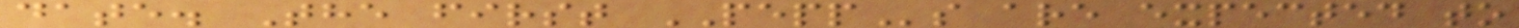date. The first PEPPs are expected to
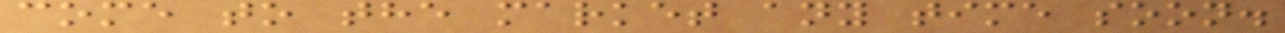come to the market any time soon.
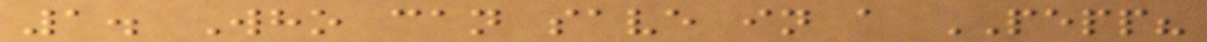1. Who can save in a PEPP?
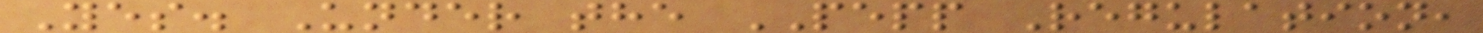Yes. Under the PEPP Regulation,
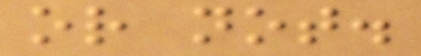or not.
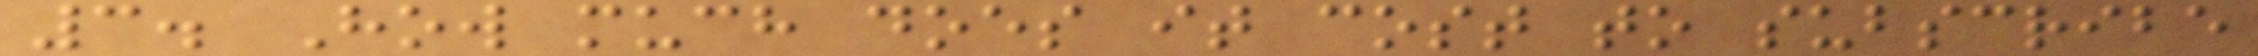3. How much does it cost to subscribe
